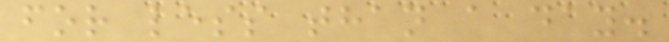for less than a day.
